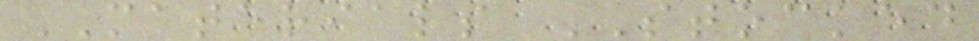MATERIALS STOCKED
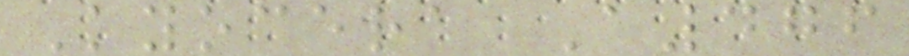Kyocera A476
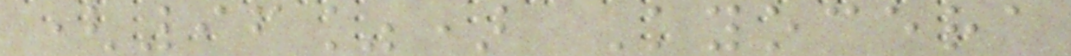(96%) Kyocera
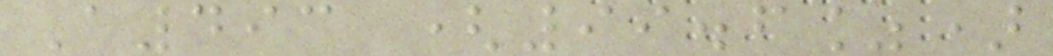A493 (99.6%)
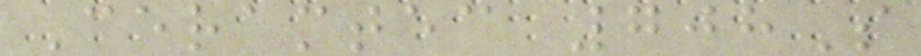Ceramtec 708S
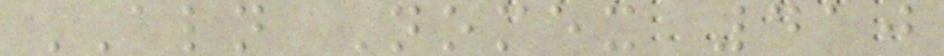ALN Nomex 410
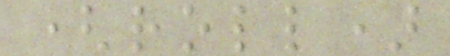(roll)
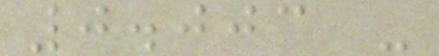0.003 -
